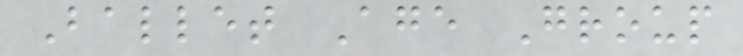Ballet Age Group
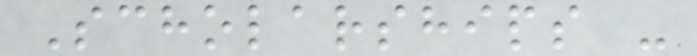Scholarships -
